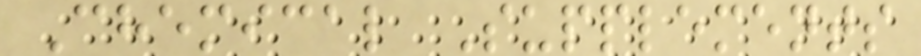Chemical Supplements
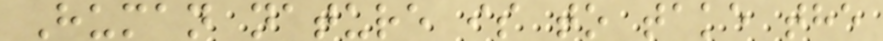Human nature is to take the
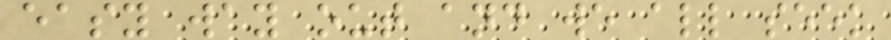easy way out and we all seek
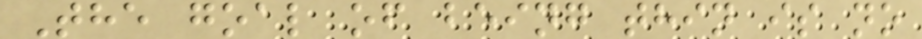The goal of being thin is no
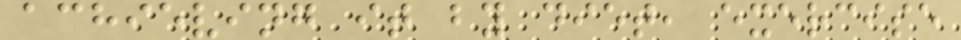achieving it by diet, exercise
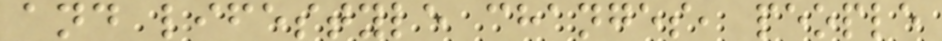and lifestyle changes, people
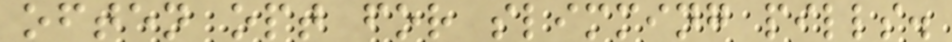often opt for slimming pills.
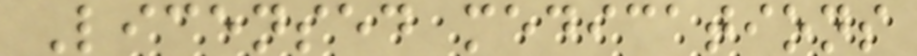Licensed medications
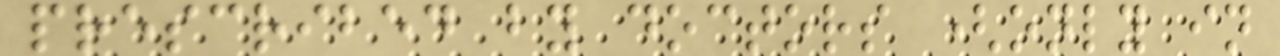prescribed by doctors (only in
